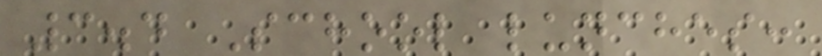3.4 School lunches:
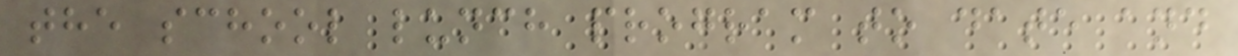the school lunch program to date and
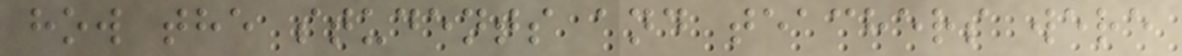how the students and teachers were
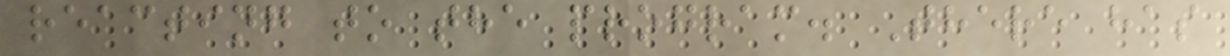reacting to the program. There has
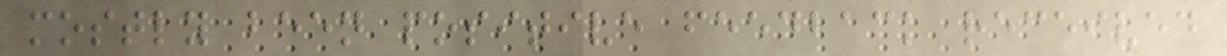mostly been positive feedback received
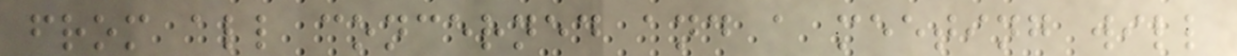from all concerned and a meeting will
